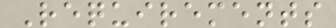Requirements
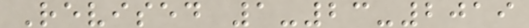Revised 1-23-2019
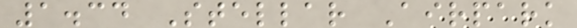1.34 Stellar Airpark
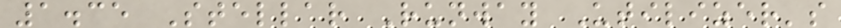1.35 Stellar Runway Utilizer's
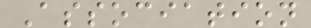Association
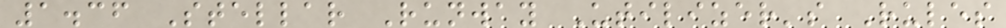1.36 Stellar Runway Utilizer's Rules
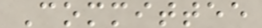Committee
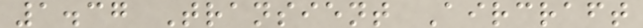1.37 Transient Aircraft
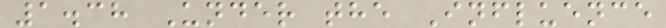1.38 Under the Influence
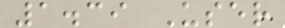1.39 User
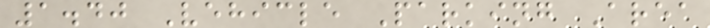1.40 Vehicle Parking Area
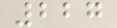227
